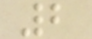2
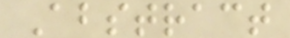Abstract
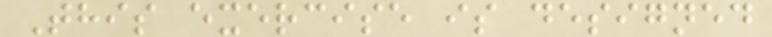This exercise is designed
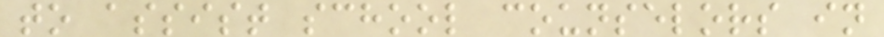to assist school counselors in
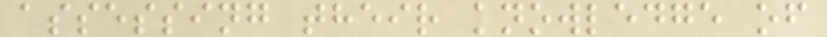assessing their knowledge of
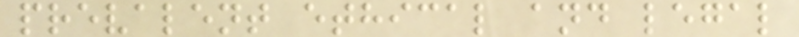prevalent ethical and legal
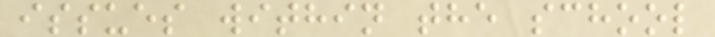issues within the school
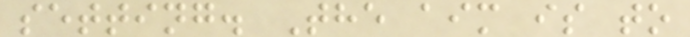setting. The aim is to
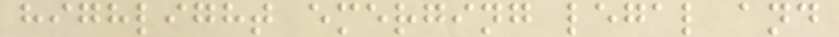highlight emerging legal and
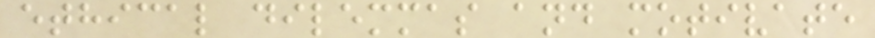ethical dilemmas and motivate
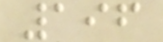196
